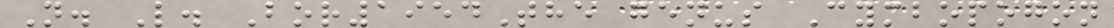N. L. Bor1954The genus Cymbopogon
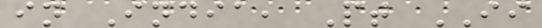in India, Pt II
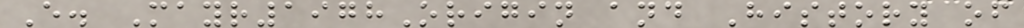E. Mayr1978Origin and History of
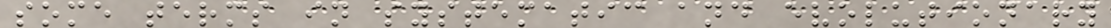some terms in systematic and evolutionary
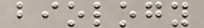biology
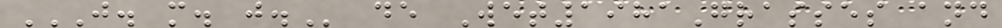J. M. J. de Wet1981Grasses and
